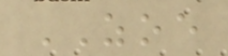ZOE
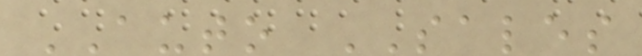AUTO SALES
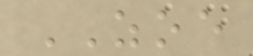ZOE
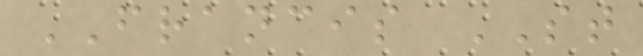FRANCIS ST
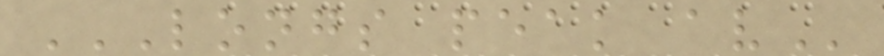LONGS PEAK AV
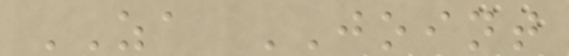ZA JOINT
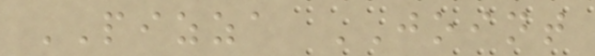PIZZA JOINT
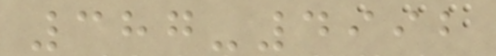387-4992
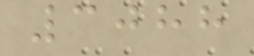3088
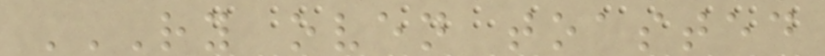RY OVEN TOASTED
